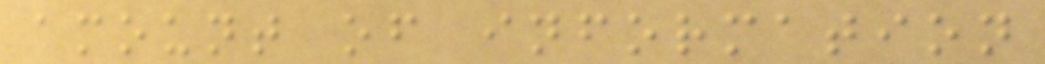amount of information
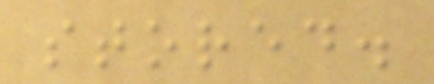stored.
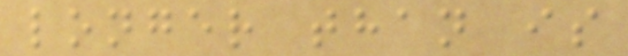longer than is
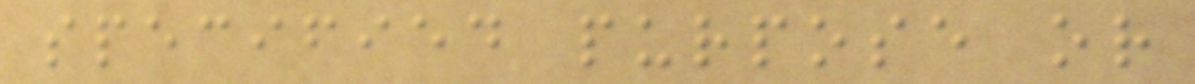specified purpose or
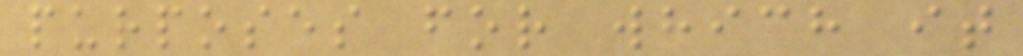purposes for which it
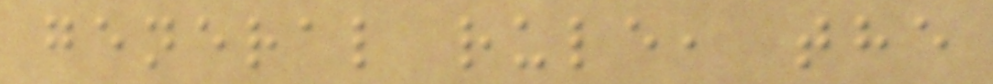general rule, the
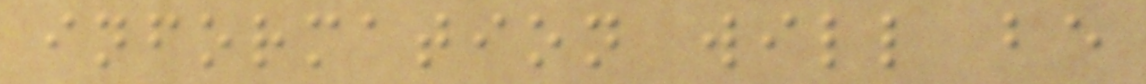information will be
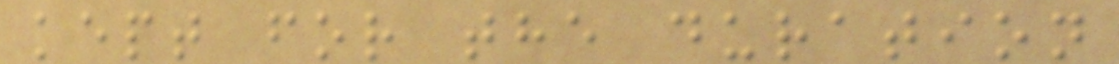kept for the duration
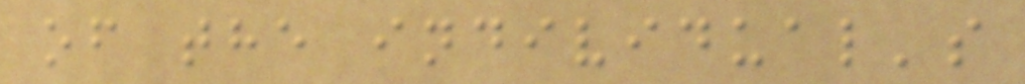of the individual's
